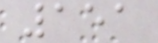151
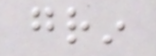grin
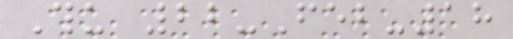Thu 22-Feb-18
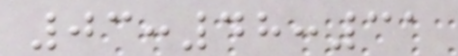03:48:31
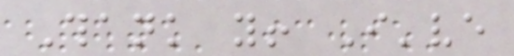Thank you! I've
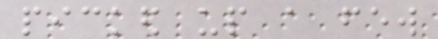picked up a few
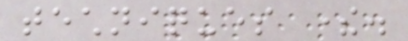techniques there.
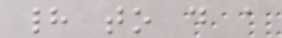had to do a
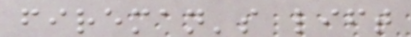fireman's lift
